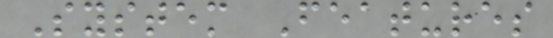System Features
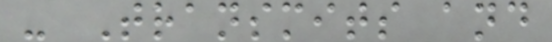- Transmits and
